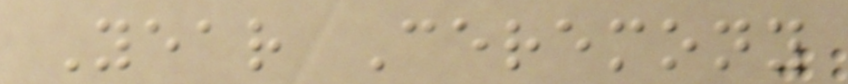Year Ceremony
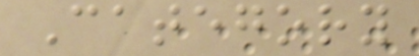Category
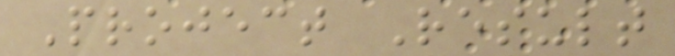Project Result
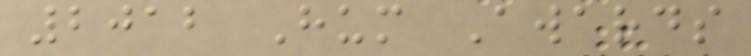2012 Hum Awards
